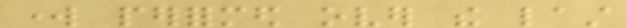work performed over the last
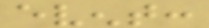event:
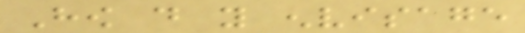How do you envisage
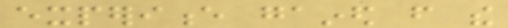experience gained from the
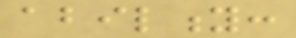ability:
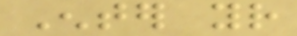Enter your
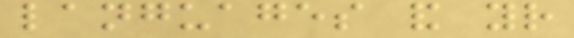languages and your
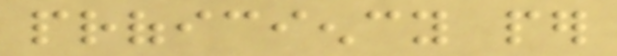proficiency per
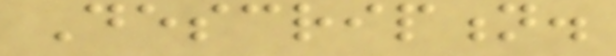Description.
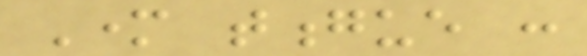Mother tongue :
